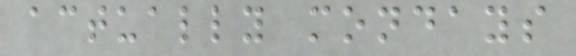actually mondays
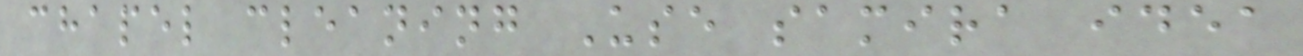chapel cleaning Use samira idea
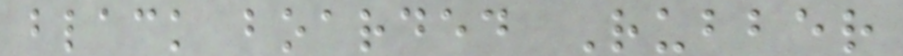black boarded Rubber
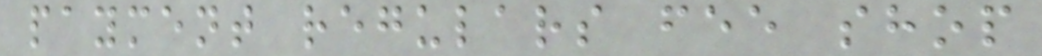payment regulars fee shop
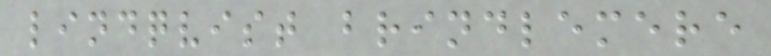lindqvist brindlemere
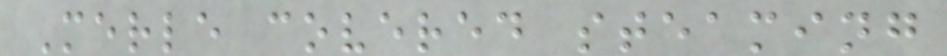Merle covered steaming
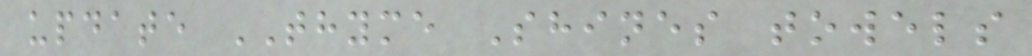update THYME Shines towels
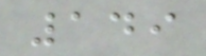149
